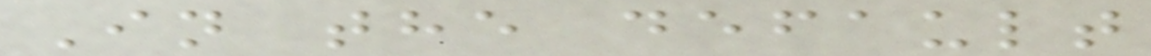In the default
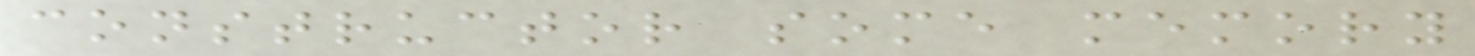constructor some memory
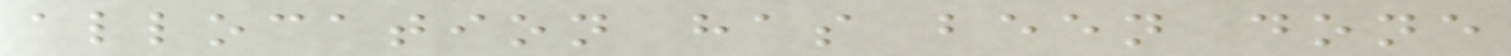allocation has been done
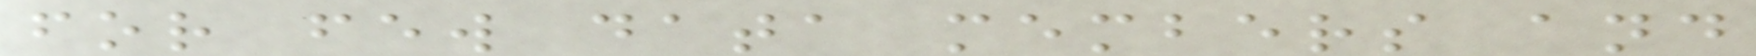for few data members and
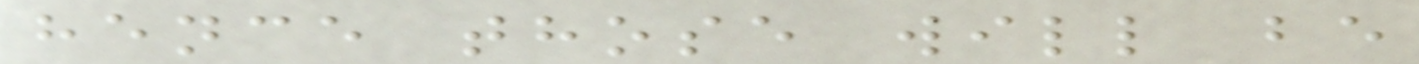hence those will be
